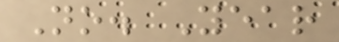No. Year
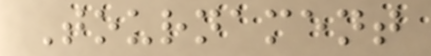Tournament
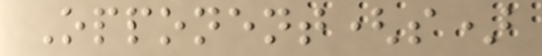Opponent(s)
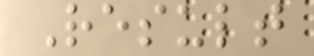Result
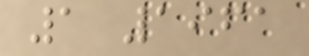1 1961
